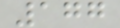177
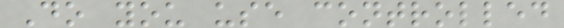Do you use controlled
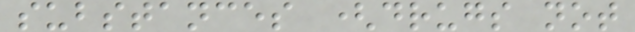substances (drugs not
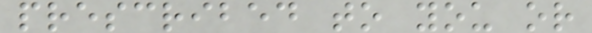prescribed to you or
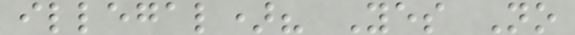illegal)? Yes No
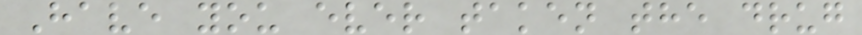Have you ever taken the drug
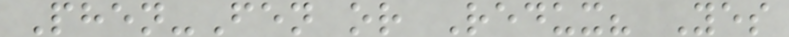Phen-Fen or Redux? Yes
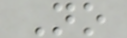No
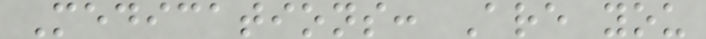Medications: Are you
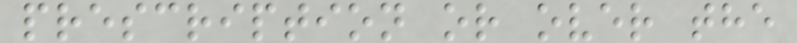prescription or over the
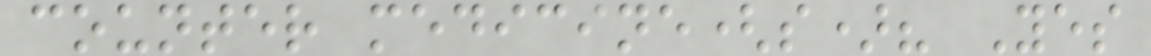counter medicine(s)? Yes
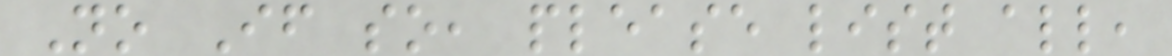No If so, please list all,
